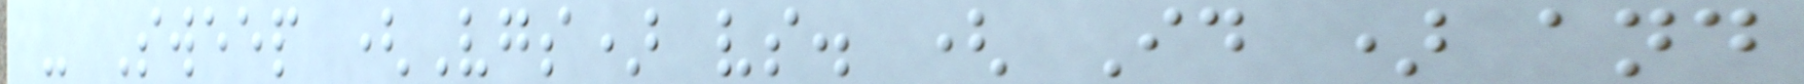- Sweep (Vgs) vs. ( Id ) and
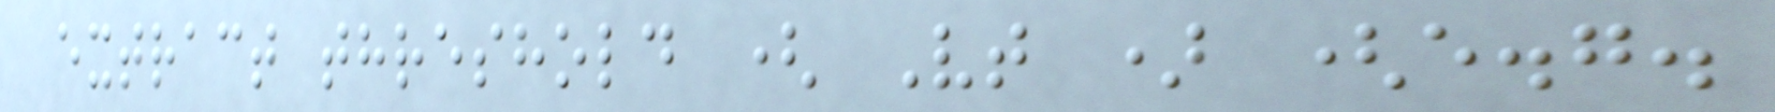extract threshold ( Vt ) (e.g.
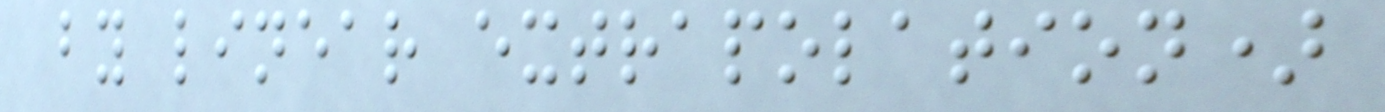by linear extrapolation)
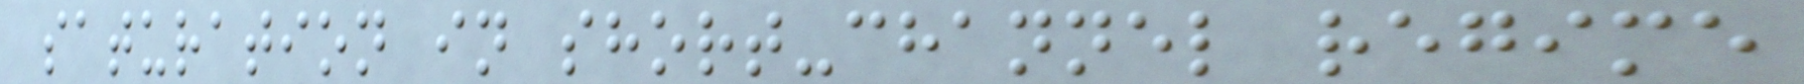saturation in short-channel regime
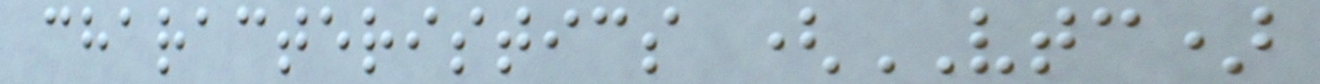characteristics (VTC)
